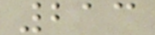213
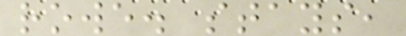rowe. stays,
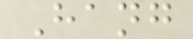Hang
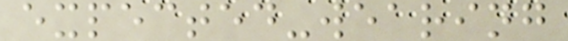expected-wearing
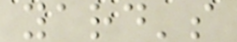yard's
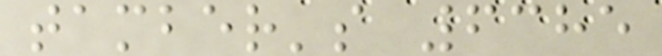tamber's 6385
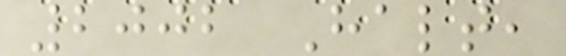2002 Halt,
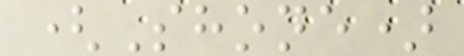(Shone)
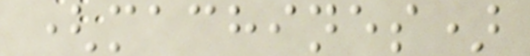(machines)
